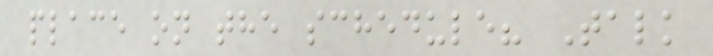place on the schedule? Talk
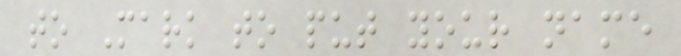to Mark to put your name
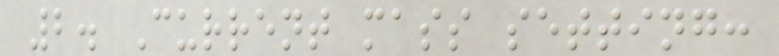2. Current mass setting:
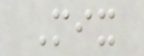Mix
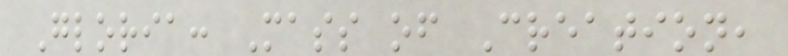Gloria: Mass of Creation,
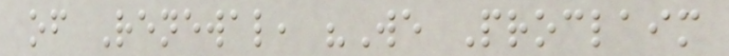of Renewal, "We Proclaim
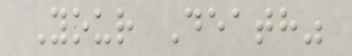Your Death"
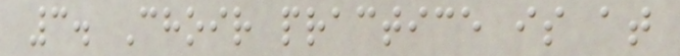3. Choir practice is at
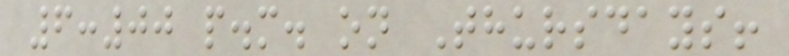6:00 p.m. on Thursdays!
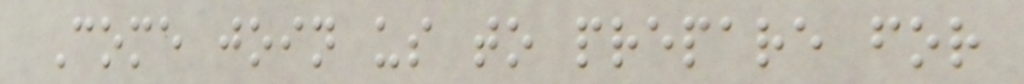Come join us to prepare for
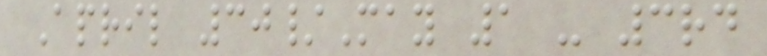April 30/May 1 - 3rd
